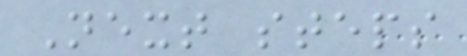Next steps
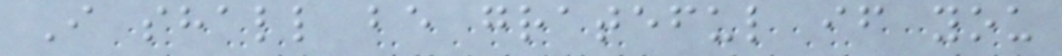I shall be grateful if you
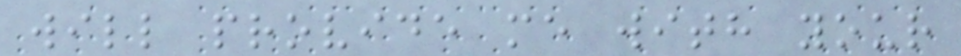will provide me with your
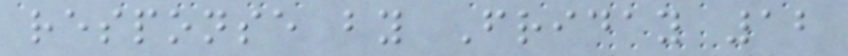response by Friday 12
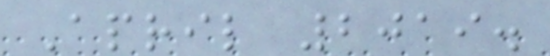April 2019.
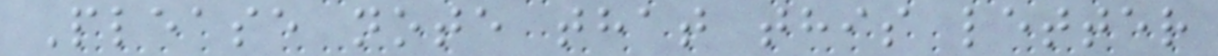Please note that this letter
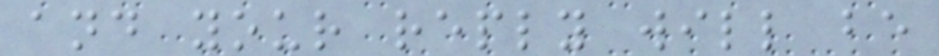and your reply will be
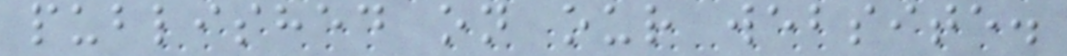published on our website.
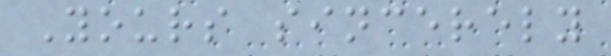Yours sincerely
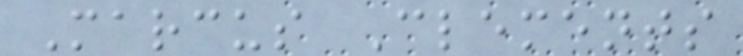Marcus Clements
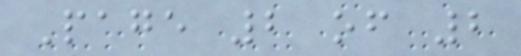Page 2 of 2
